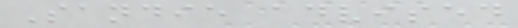Sandie advised
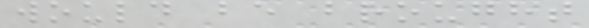would be brought
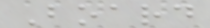Board
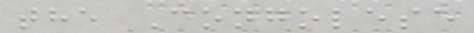the Congolese
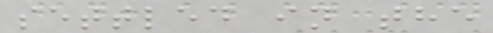settled in the
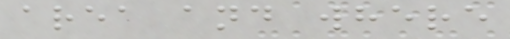area and where
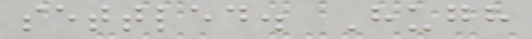settled. Hugh
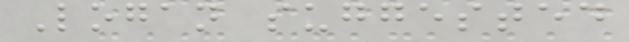Logan suggested
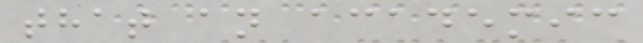that an academic
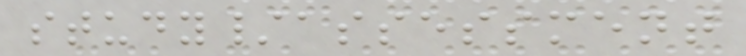study/assessment
